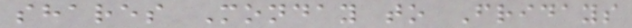shares Monday to Fridays
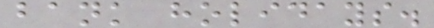bank holidays.
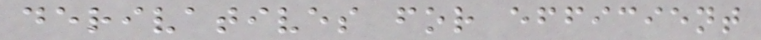derivatives for efficient
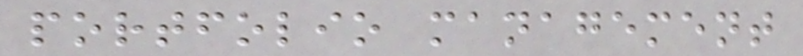portfolio management
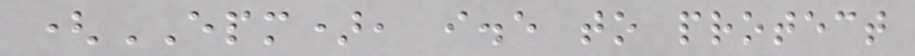(EPM), i.e to protect
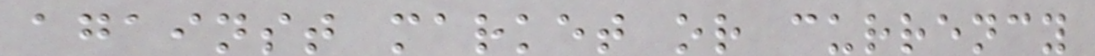against market or currency
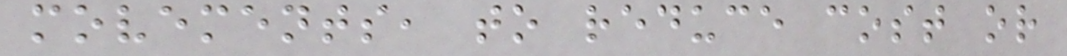movements, to reduce cost or
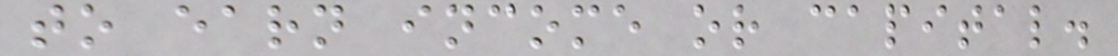to earn income or capital.
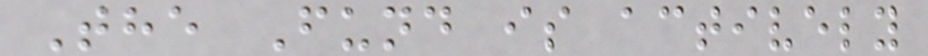The Fund is actively
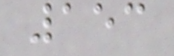153
